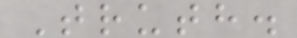Truth.
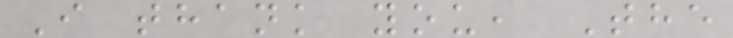I thank you, The
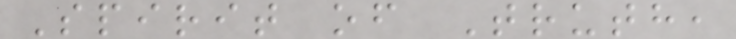Spirit of Truth,
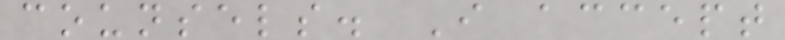counsels. I accept
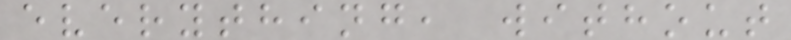everything, without
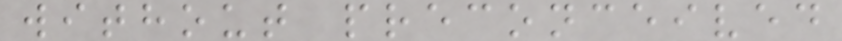without preconceived
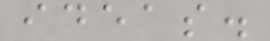ideas.
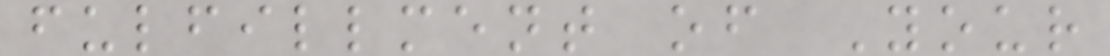fulfillment of Your
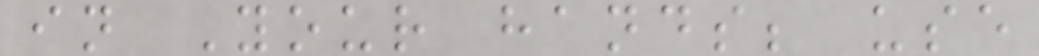in Your hands; use
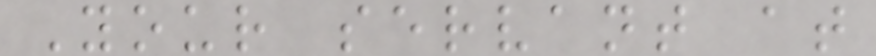Your servant at
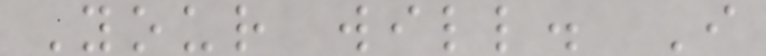Your will. I
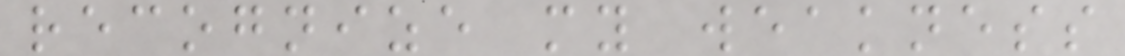recognize my weakness
